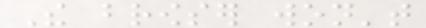The browser won't
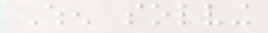When solving
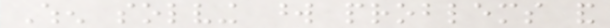When solving word problems and
